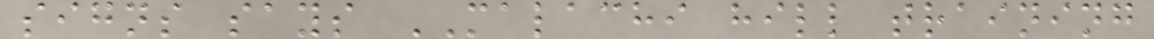signs says MALACHI hill training
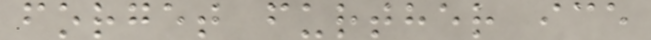forget further ice
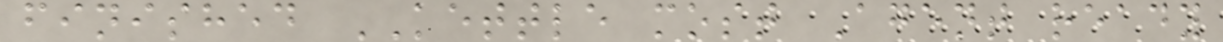finished KETTLE most Agent ready
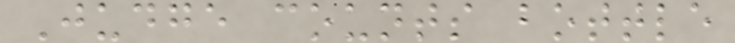Judge counts bottle
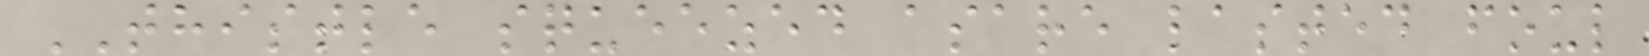THISTLE squeezed asare lasted foul
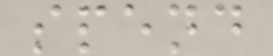spend
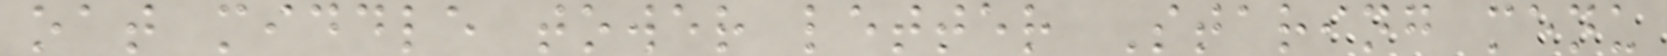oat middle tower letter Staring menu
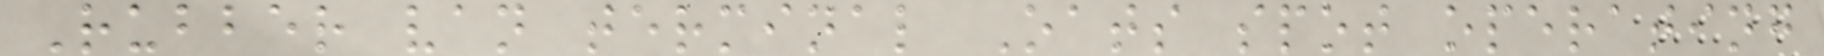Rubber van terminal Oats spot operating
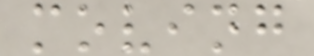moving
